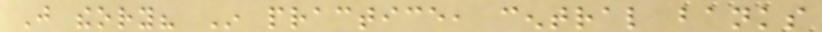Just theory? In practice, central banks
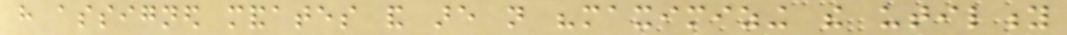have assigned mandates and are not "maximizing the utility
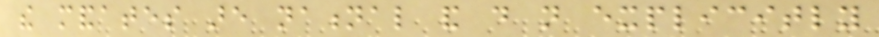the mandates are national and do not explicitly
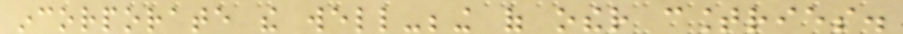incorporate the well-being of other countries.
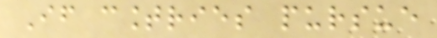If countries pursue
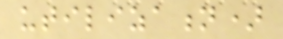utilization)
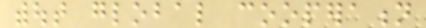without global cooperation
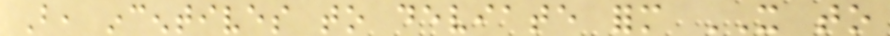But, incentives to deviate form IT to
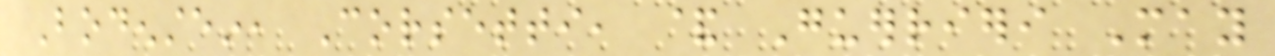Bodenstein, Corsetti, & Guerrieri May
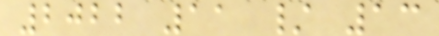2022 11 / 13
